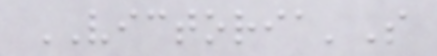VICTORIA'S
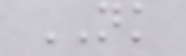NK
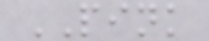PINK
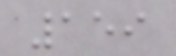159
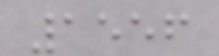1556
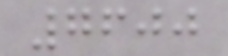7600
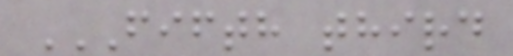FIFTH THIRD
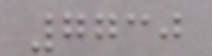7730
